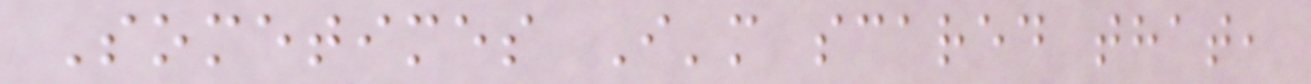Sometimes I'm scared that,
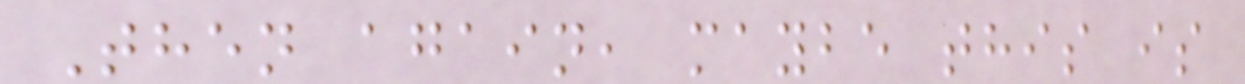Then again, maybe this is
